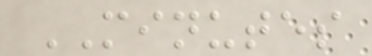MINUTES
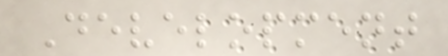Development
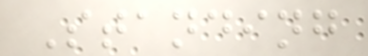Standing
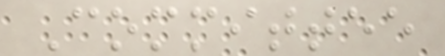Committee
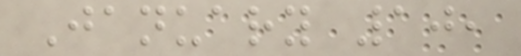January 10,
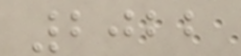2022
